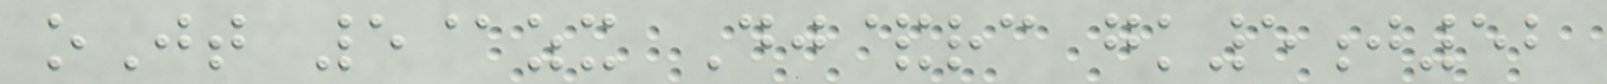oJt 5@zx Dj&rc gk5j52
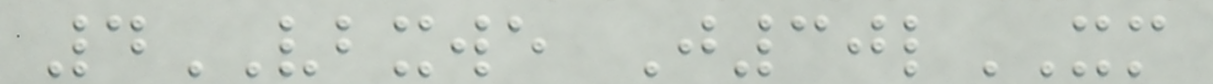4VBXWE J30lXM
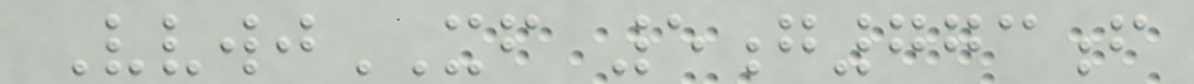VvwjXF 5g773f
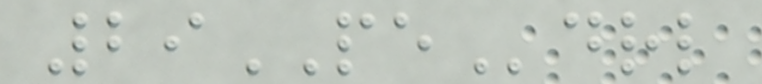29PEdrl
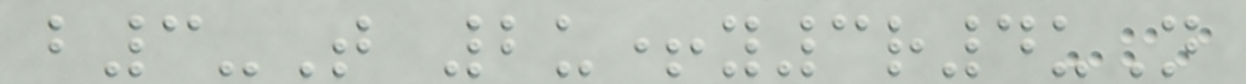b3-T 2u+y3r4uN
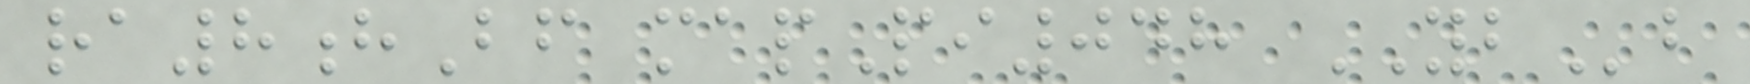ra8hBf mapPi048 YBb
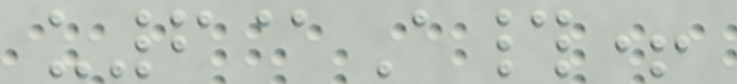u6@A#+
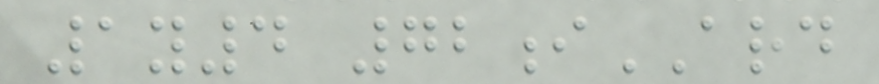1y4 72iARD
